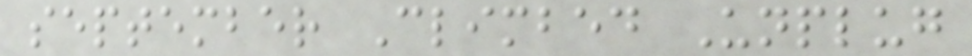september Climbed Unplug
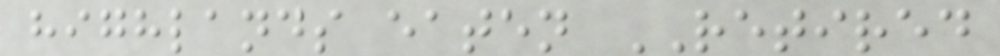highlands eaten RETIRED
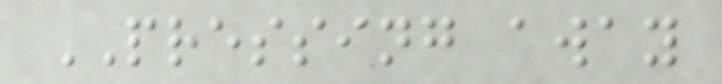PRESSING away
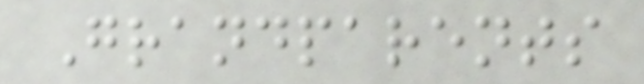Grandparents
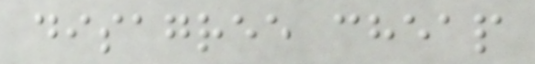disagree cheap
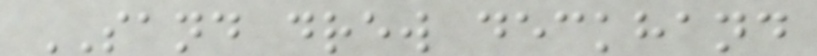SAND drew deckhand
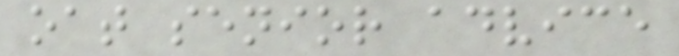oat senior advice
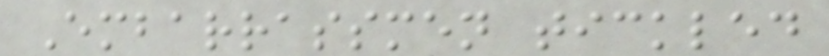Embarrassmen tickled
